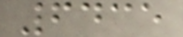6435
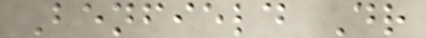Benfield Dr
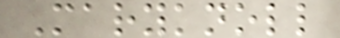Maryknoll
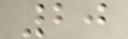20
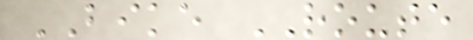BIKE ROUTE
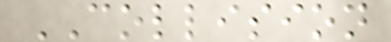COLLISION
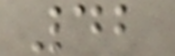42
